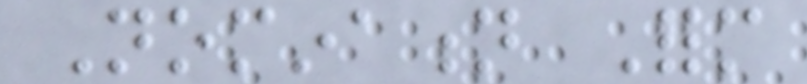Nomination Form
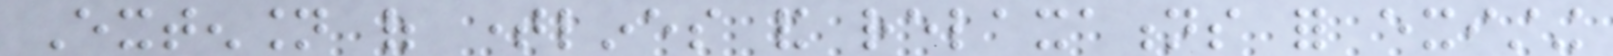Extension of timelines and relaxations for existing
